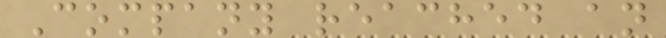Company reached an
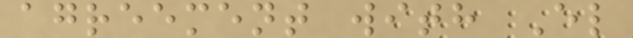agreement with El
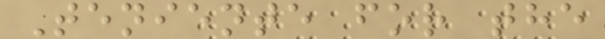Teniente for the
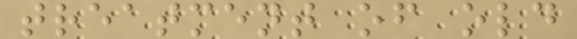treatment of old
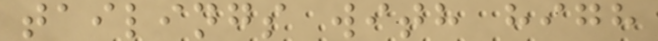tailings with high
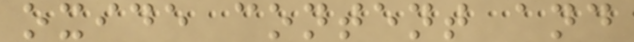oxide content and
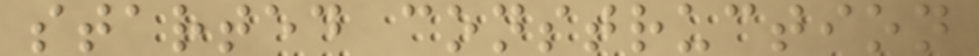started construction
